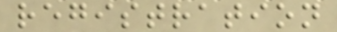registration
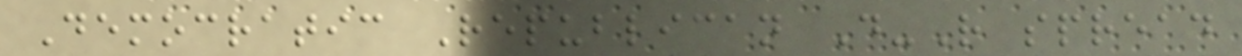Democratic Republican D-R spread
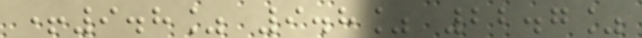+9.8% 9.8% 22.7%
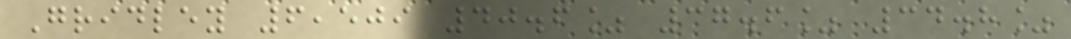Gridley 6,509 40.6% 37.6% 34.8%
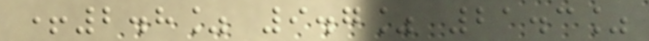+2.8% 9.7% 21.3%
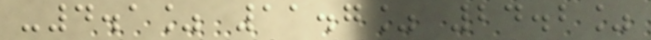-4.1% 11.7% 24.2%
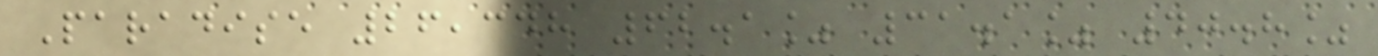Paradise 26,348 62.1% 31.1% 40.8%
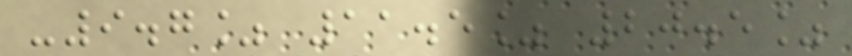-9.7% 11.5% 20.5%
